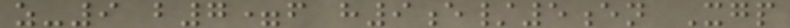z-9 b7=f h9e/5en Xgp
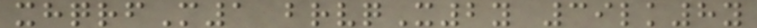xhqrfM1 brvqX2y 39lk8y
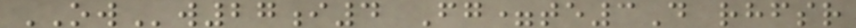OWw27i4 Fg=te3D rhfsr
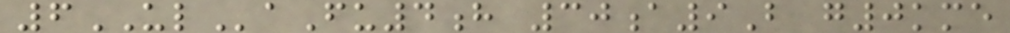6ULaFu4h 30a9B g0kme
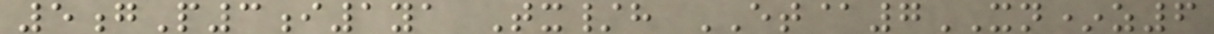5gP3i1ya Tx/h ET@7XN*z6
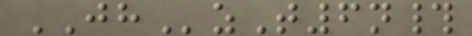JHzT6n#
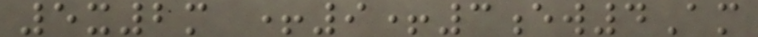5x2m +9+3ew4Am
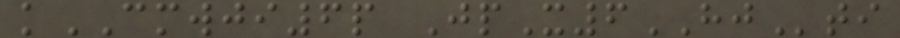kCMWJI6p JpX6HJti
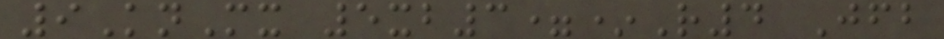9KnMx 5xb3=*R4 Jfb
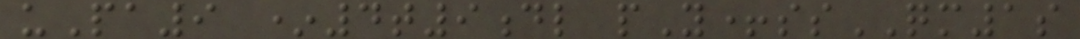uPa9 *4t9dl pY+ssQM1s
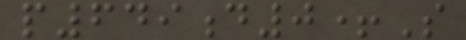p649d0+S
